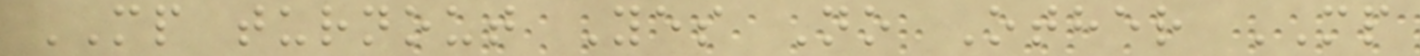MP turnout Yes No Other MP
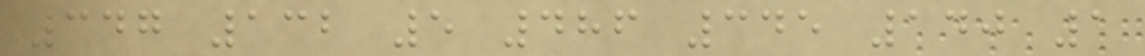347 132 5 486 345 140 1
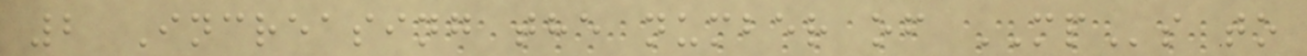2 Increasing the number of MPs to
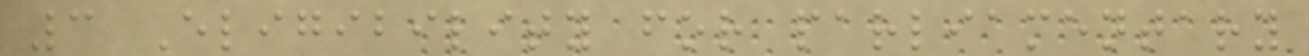3 Eligibility for parliamentary
